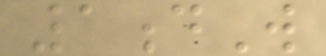1dW
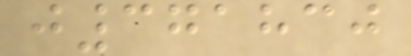j371830
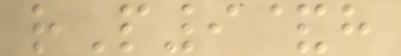rP9&h
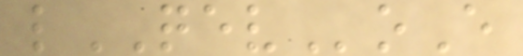lQEVoE
